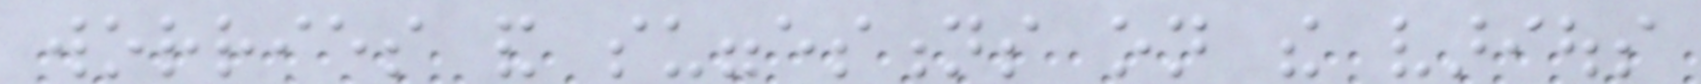worries and suggestions on the various
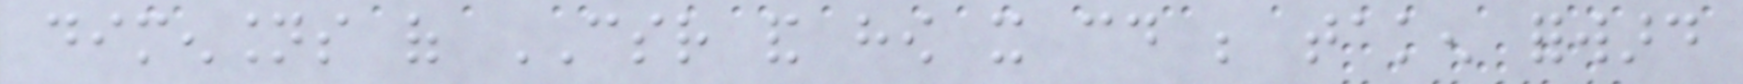dimensions of CSR and how it could be taken forward
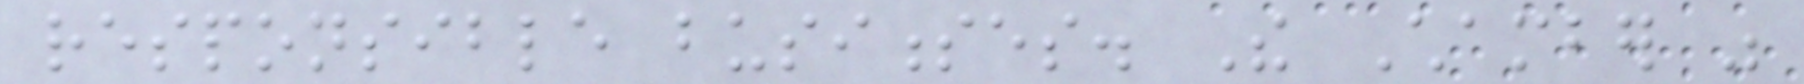responsible businesses. The Chamber was
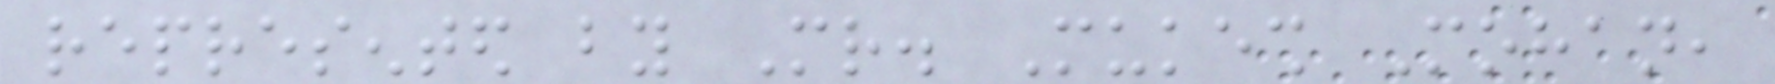represented by Mr. Mukesh Mohan,
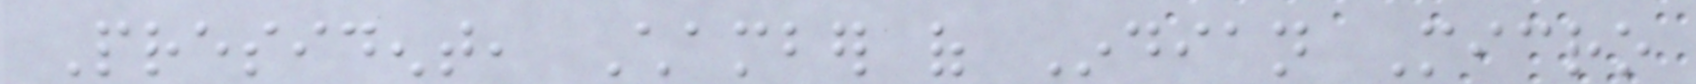President, Chamber of Indian Micro
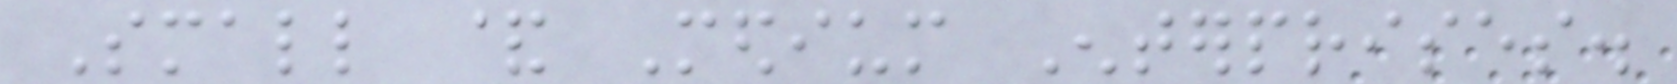Small & Medium Enterprises.
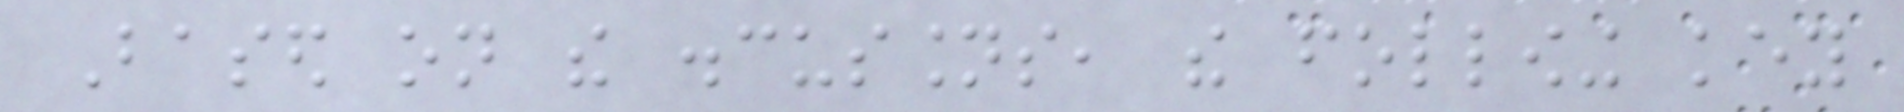Based on the discussions, the following key
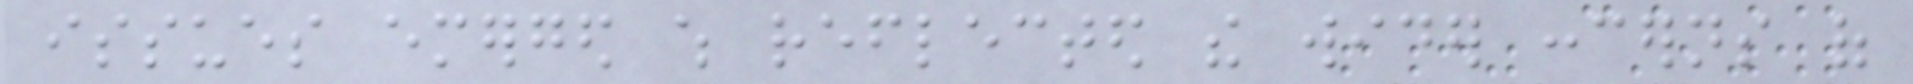issues emerged which reflected the wider concerns of
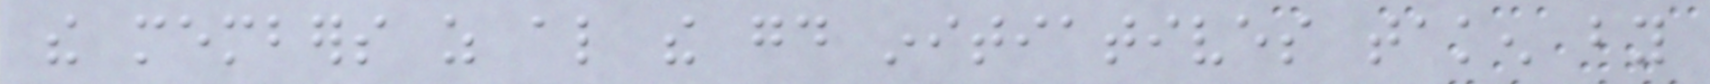the members as also the good initiatives taken by
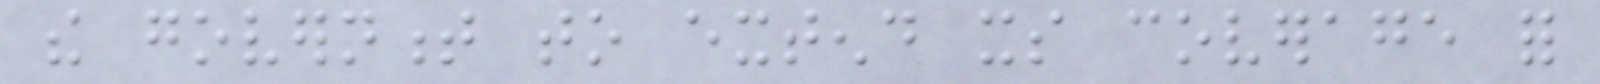the government to extend its coverage for
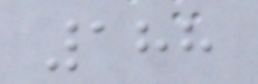188
